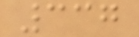337
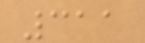311
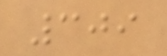309
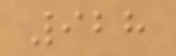928
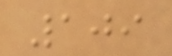109
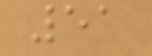51
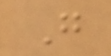G
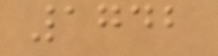1742
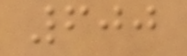600
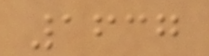1637
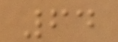64
